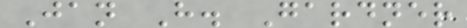Jan H. Gardner
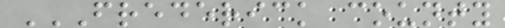FREDERICK COUNTY
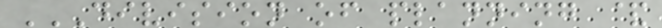DIVISION OF PLANNING &
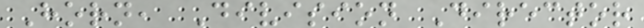Horn, Division Director
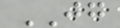JG
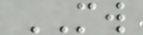MW
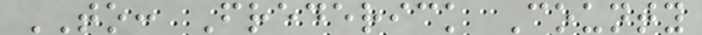TO: Frederick County
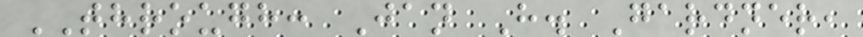THROUGH: Jan H. Gardner,
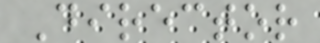Director
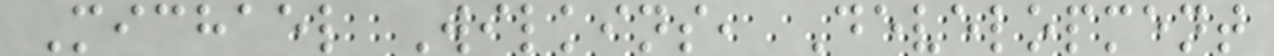Michael Wilkins, Development
